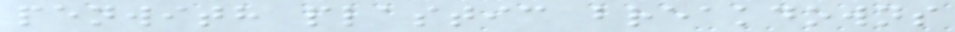penwith plastic breakdowns
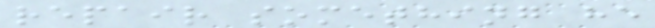repair something he
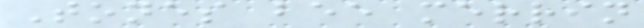Tones bee merrin
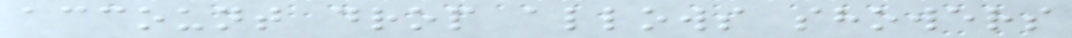account drop allows showers
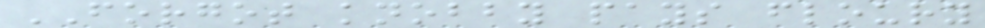FORGOT knobby pays floury
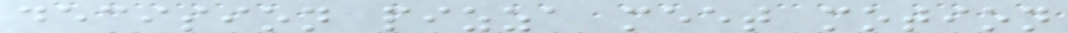decision pizza meet motion
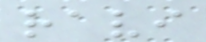ravi
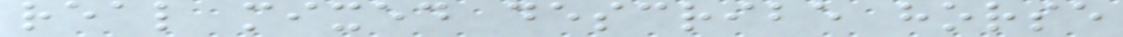real mixed describe horse
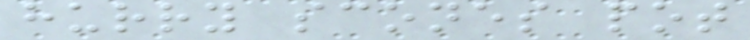hurry scones pot
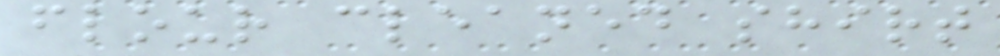flour cleaned shirt
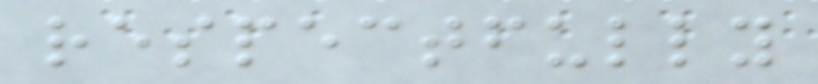respectfully
